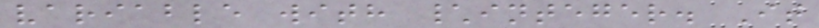variable with \integer. It
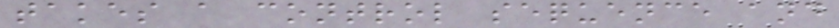takes a control sequence and
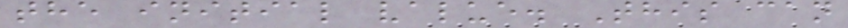the initial value. This can
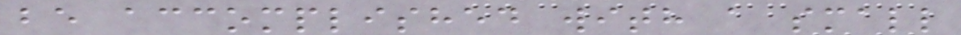be accomplished with a small
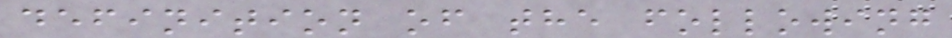definition of the following
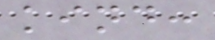kind:
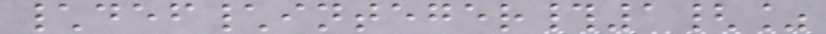\def\integer#1{%
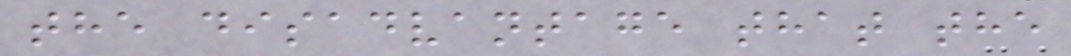the disadvantage that the
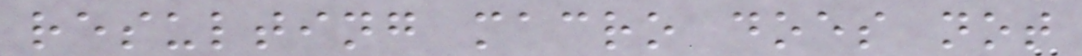resulting macro does not
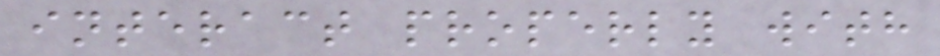interact properly with
